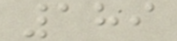189
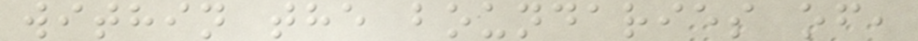within the boundaries of,
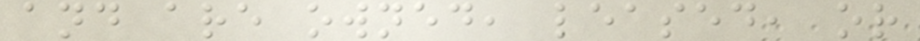and are owned, leased, or
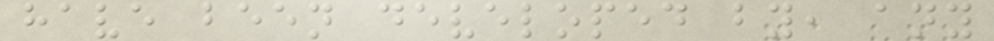have been developed by, any
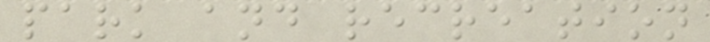park and recreation
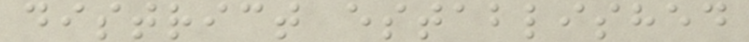district established
